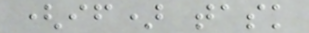(if) task
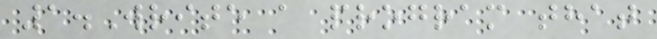1.Write a program that
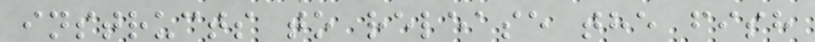instructs to release the fish
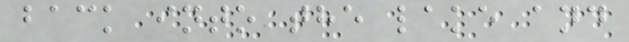back into the lake and
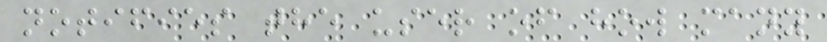notifies the user of how many
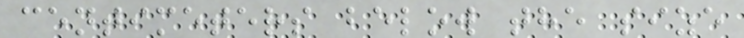centimeters below the size
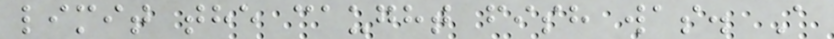limit the caught fish was. A
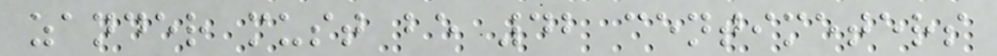zander must be 42 centimeters
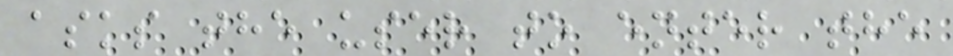asks the user to enter the
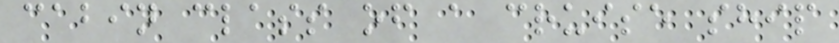cabin class of a cruise ship
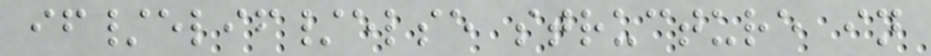if/elif/else structure in
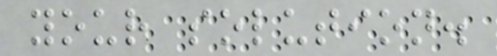your solution.
